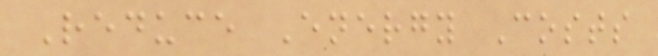Reduce Energy Costs
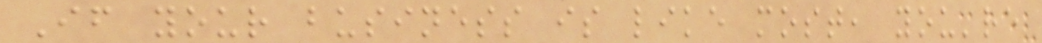If your business is like most, you're
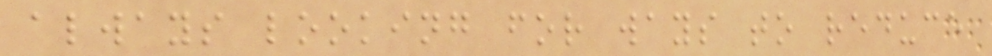always looking for ways to reduce
